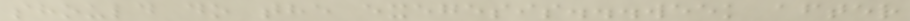should do the exegesis...week after
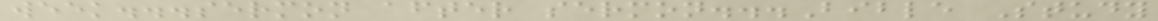week...sermon after sermon...Bible Study
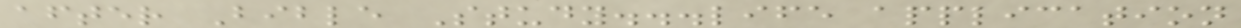after Bible Study...life application
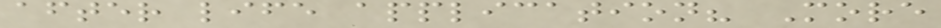after life application? More
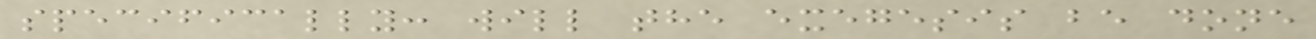specifically: will the exegesis be done
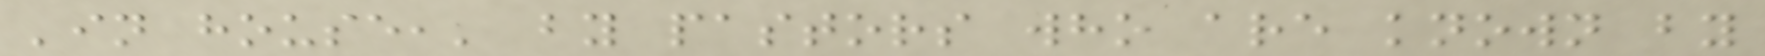'in house,' by pastors who are known by
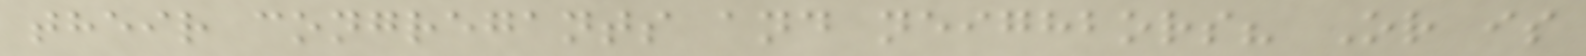their congregants and neighbors? Or is
